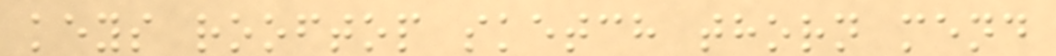keys rooftop sketch thorn mend
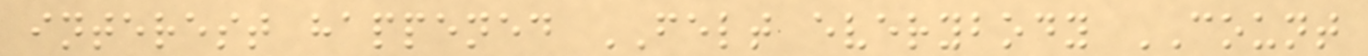interest happened FELT everybody COUNT
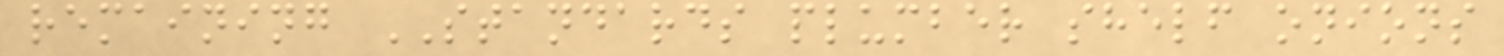remaining STANDARDS plumber shelf onions
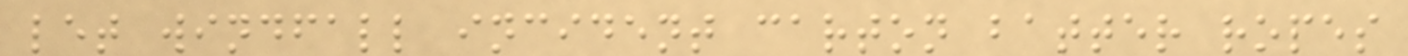let windfall incident carton batter ropes
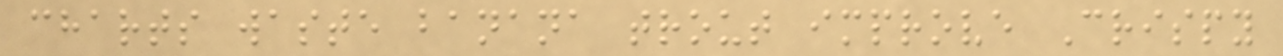charts waste banana trout improve Crispy
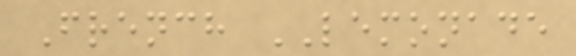French LEMONADE
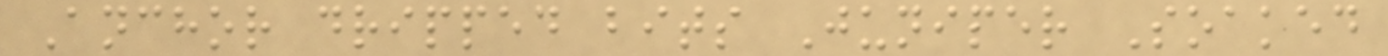Anchor dripped bits Juniper Soaked
